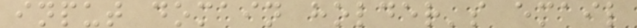input domain holder's email
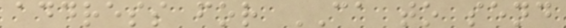address for CA to send
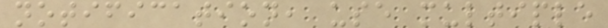notification, use multiple
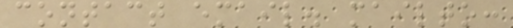contact email. mailto:
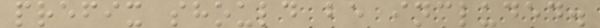prefix should be included.
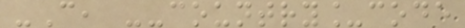-C, --country_code
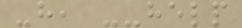-h, --help
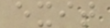exit
